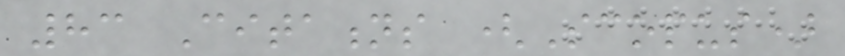83 Citations (Scopus)
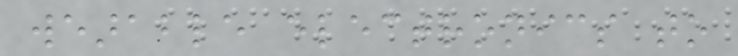wearable electronics to
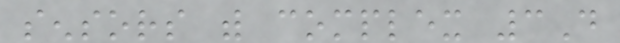sensors with complex 3D
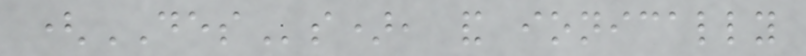(DESs), and ionically
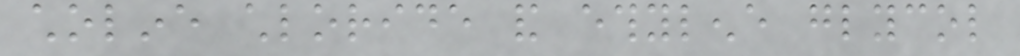choline chloride and ethylene glycol
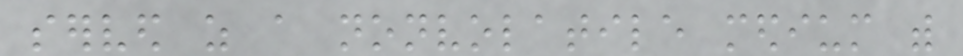served as a nonvolatile medium with
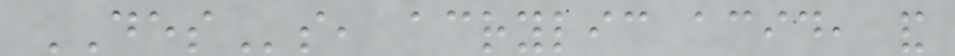DESs, acrylic acid, and
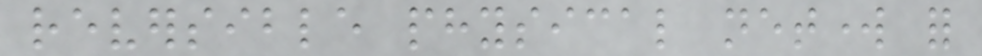reversible physical network for
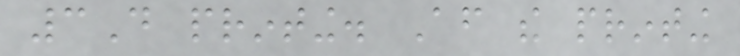3D printing. After the printing
